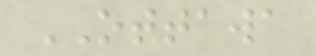OTTAWA
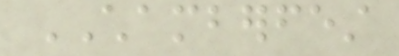CHAMBERFEST
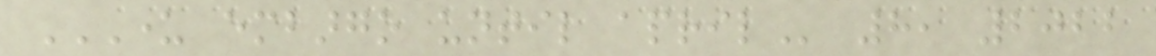UNDER EMBARGO UNTIL APRIL 8, 2022
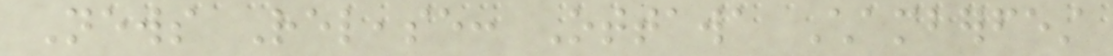News Release: Ottawa Chamberfest
